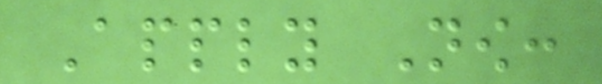Apply Now:
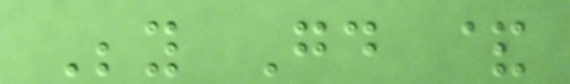Beyond Good &
